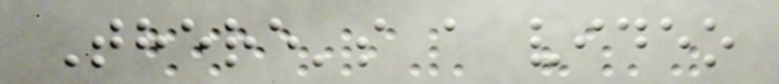There's a video
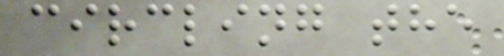circling the
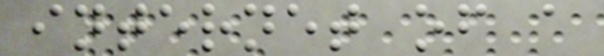internet of a
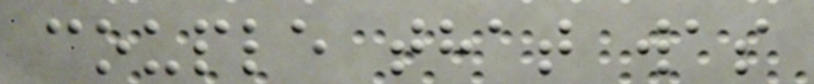couple that was
